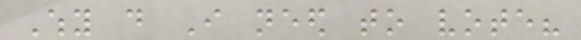Why do I need to vote?
